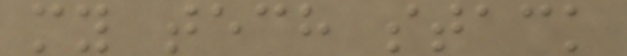my tech stack
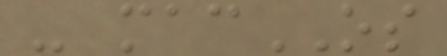- macOS
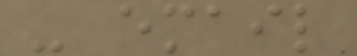- email
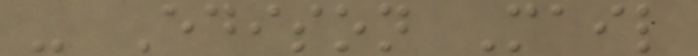- Edison Mail
